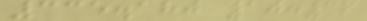335.180 10:36
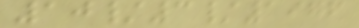10/3/1976
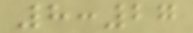8:27
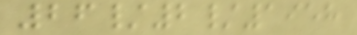26/2/1958
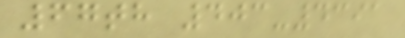67th 403-4391
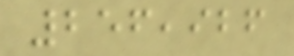256,926
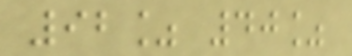92% 40%
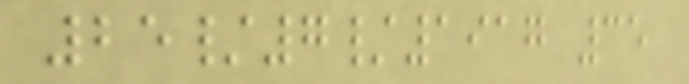25/7/1917 35
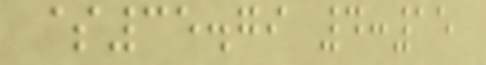$35.79 4:15
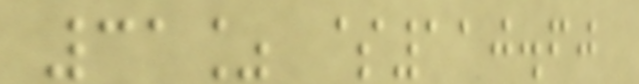31% $110.60
